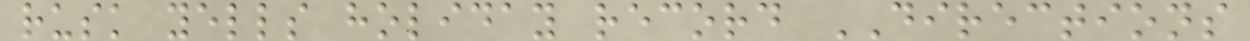rusk yells holiday record DIRECTIONS
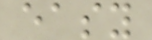easy
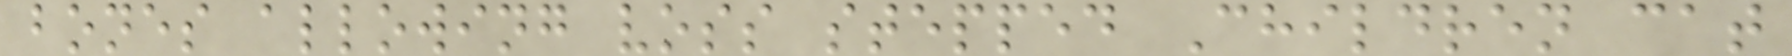bones allowing voss stepped Children cat
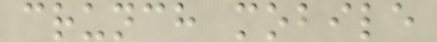crunch mobile
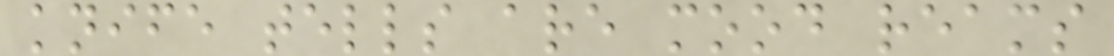knife tells are mood reams
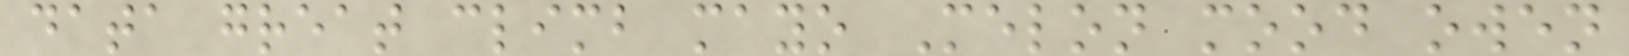data great climb mayo Melon mood owen
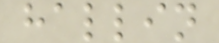hallin
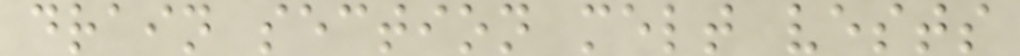drain section melt vests
